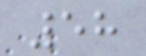58
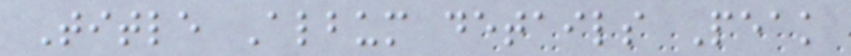Title Album details Peak
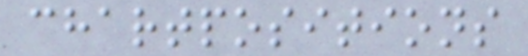chartpositions
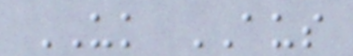UK AUS
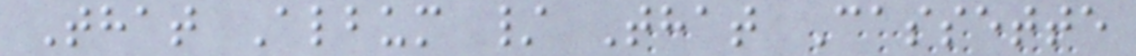That Album / That Cassette
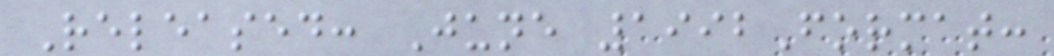Released: June 1992Format:
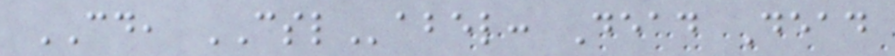CD, CSLabel: Dead Dead
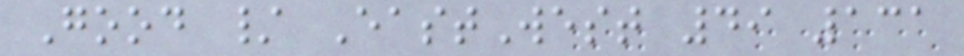Good / EastWest 49 131
